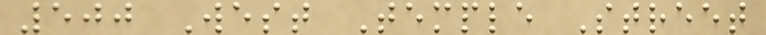500 West Temple Street
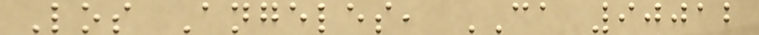Los Angeles, CA 90012
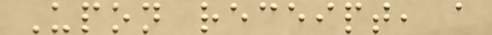Upon receipt, a
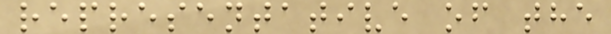representative of the
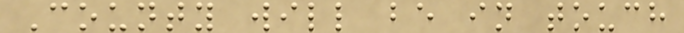County will be in touch
